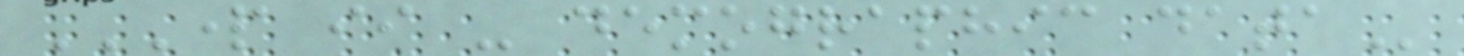PART II - DEMOGRAPHIC DATA
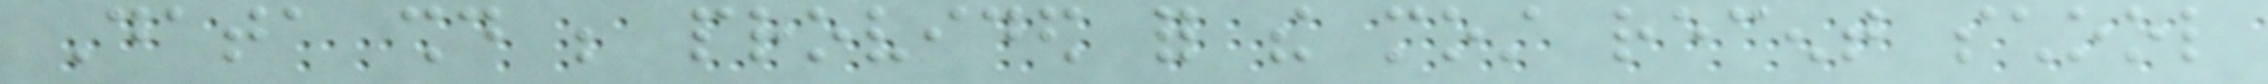Data should be provided for the most recent school
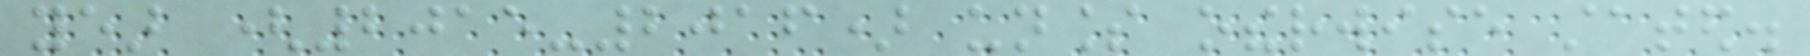year (2015-2016) unless otherwise stated.
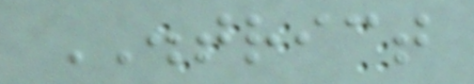DISTRICT
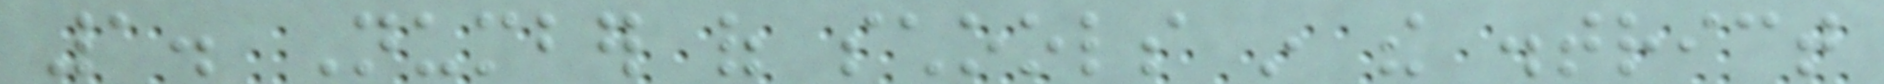1. Number of schools in the district
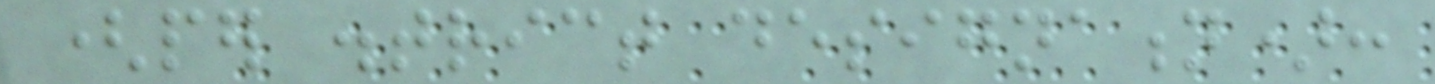(per district designation):
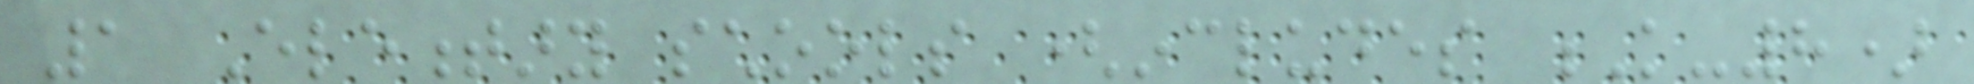1 Elementary schools (includes K-8)
